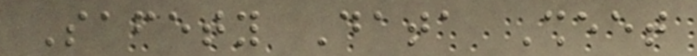Safety Data Sheet
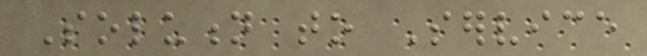Solution to Service
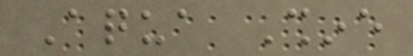Aqua Shine
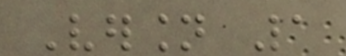Version 1
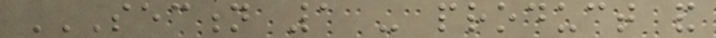SECTION 1 - PRODUCT AND
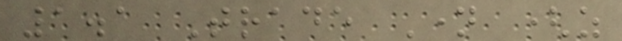1.1 Trade Name (as
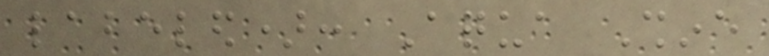labeled): Aqua Shine
